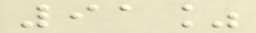91%
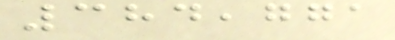384,771
